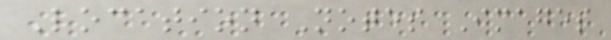Location Notes Images
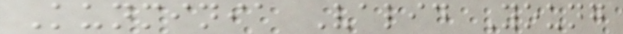Kunminia Valid Young
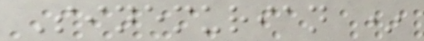Sinemurian *
